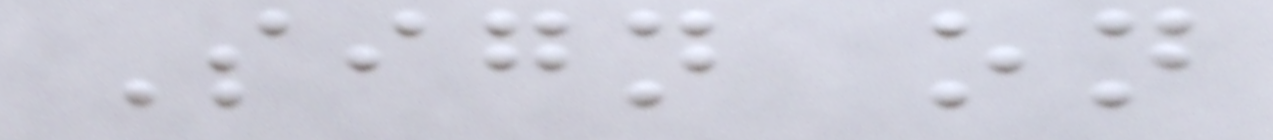Sign on
